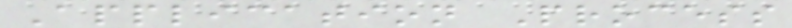Application Process
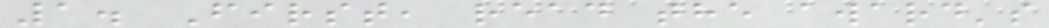1. First, read the award's
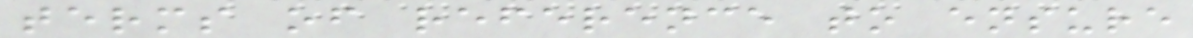terms of reference to ensure
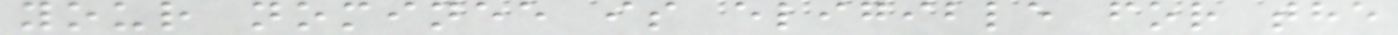your nominee is eligible for the
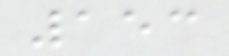153
